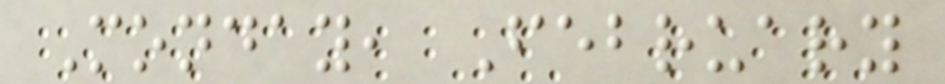Monday, February
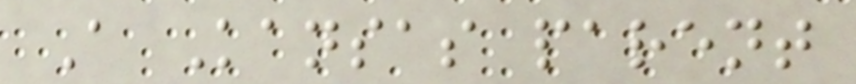A Kansas parent
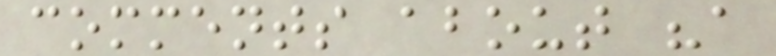comments about "a
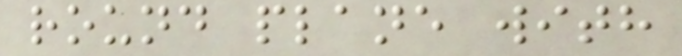round plane with
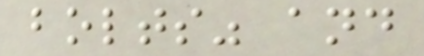bolts" and
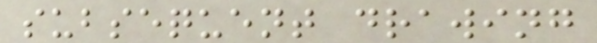subsequent drawing
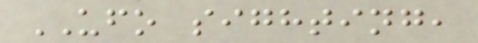UFO sighting,
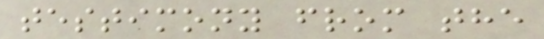testimony from the
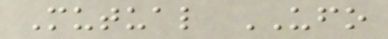Mutual UFO
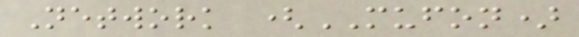Network (MUFON)
